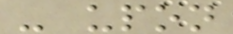- upon
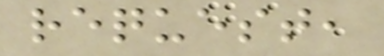request,
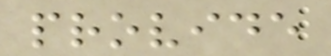provide
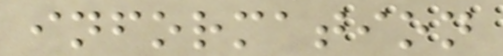information
